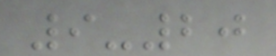9-20
